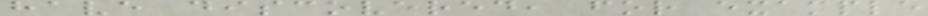have discovered, for example
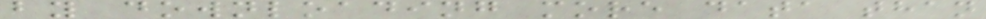by downloading more data than
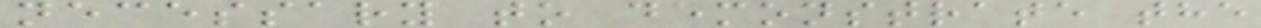necessary to demonstrate the
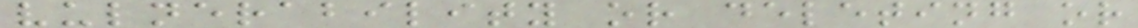vulnerability or deleting or
